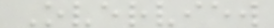Overview
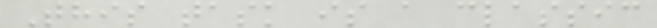This task is a classic
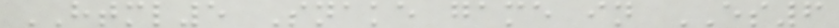HTML5 Snake game in ES6
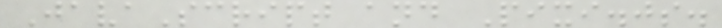JavaScript and Pixi.js.
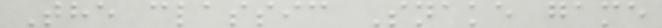The classic Snake game
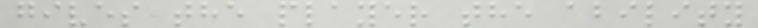gives the player the ability
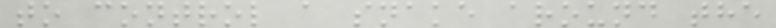to control a snake around the
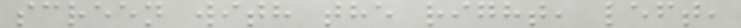screen with the right, left,
